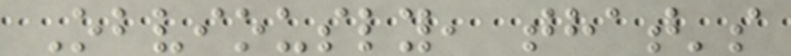Obviously, that's
